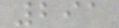291
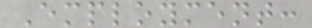Employment:
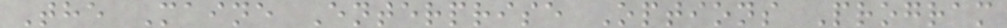The Maine Enterprise Options Program
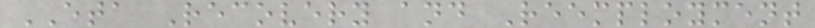ETA Recovery and Reemployment
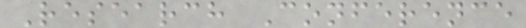Research Conference
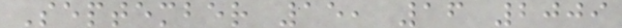September 15, 16 2009
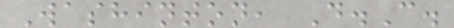Washinton, D.C.
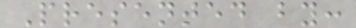Presented by:
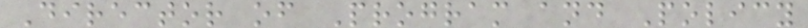Director of Program and Policy
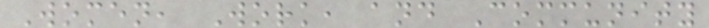Women, Work, and Community
